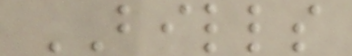BILLS
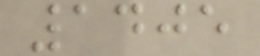1405
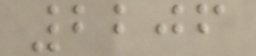2206
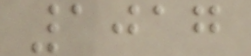1017
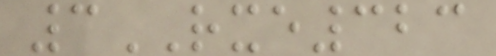3RXE323
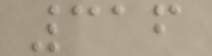316
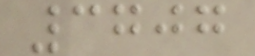3707
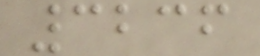3236
